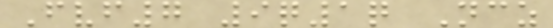Fvf7 9q1q Ncz
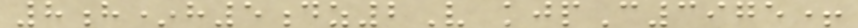8h*h5dz2V kjpC3975+
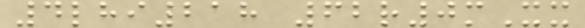4lhi218 62r0mXx
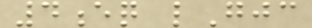4eq lGjc
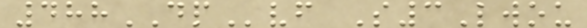488DPvf S3Lwou
